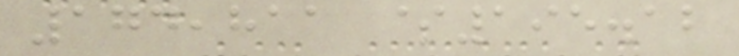174,811 $195.12
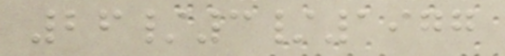26/3/1977
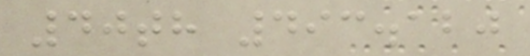40th 493.120
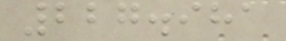227.981
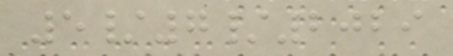5/7/2029
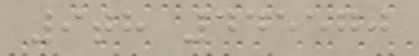9th 445570
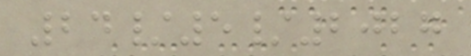24/5/2027
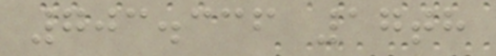703.336 17th
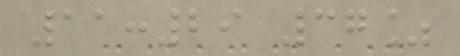11:29 37%
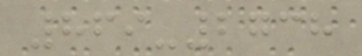869-2738
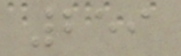259
